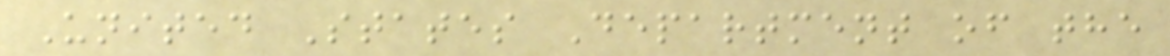United States Department of the
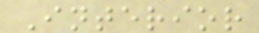Interior
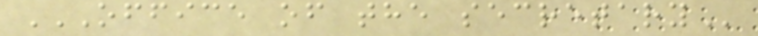OFFICE OF THE SECRETARY
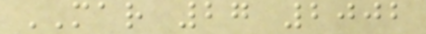MAR 27 2002
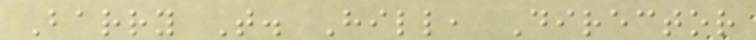Barry T. Hill, Director
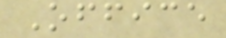Office
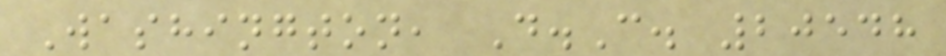Washington, D.C. 20548
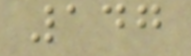147
